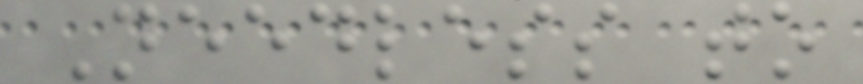Needless to
